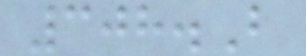308.B
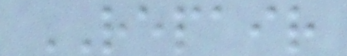REPAIR
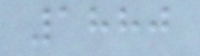1880
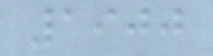1900
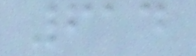614
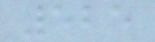525
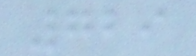729
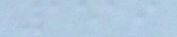1519
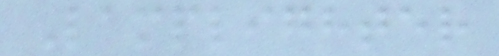Lamplighter
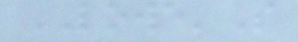LOWE'S
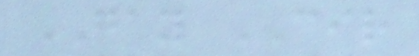GAY CIR
